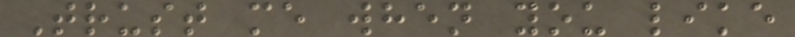Trust me when you like
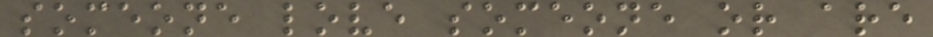someone love someone or are
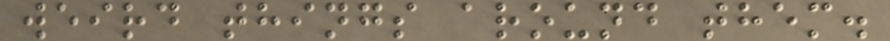weird things around them.
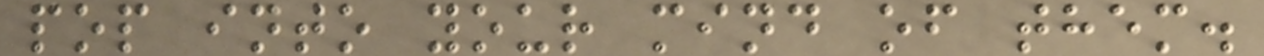pop into your mind of them.
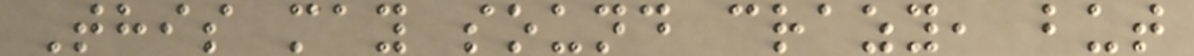This may sound crazy, but
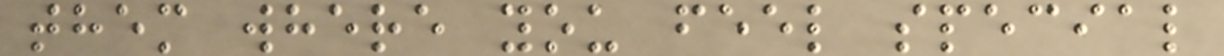them where you feel special
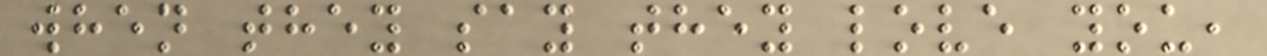when they say they love you,
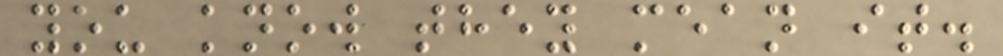you know they mean it.
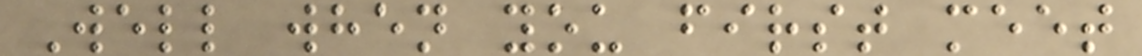Well when you first meet
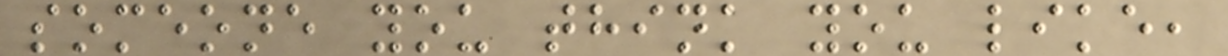someone you think you like,
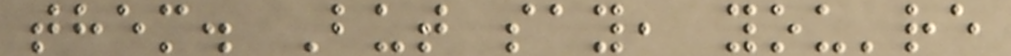them. But say, you're
